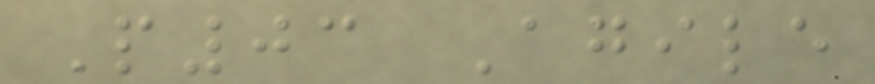P03 Agile
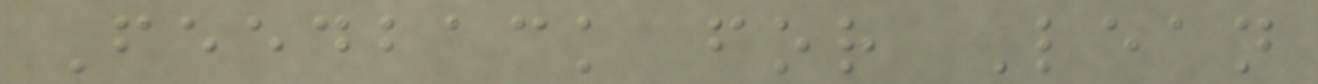Feedback for Lean
